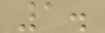1.
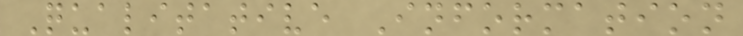Qualitative Information
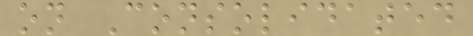on Consolidated
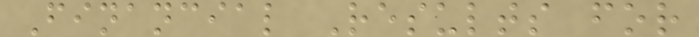Financial Results for
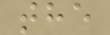the
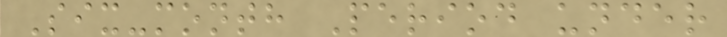Six-month Period under
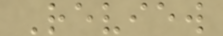Review
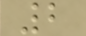2
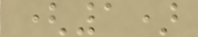(1)
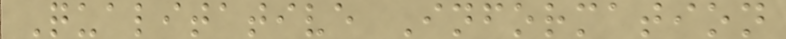Qualitative Information
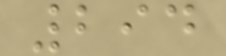294
